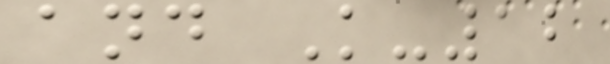and K-12
